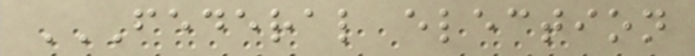FEDERAL ELECTION
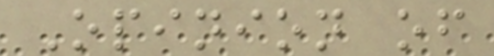Opinion of
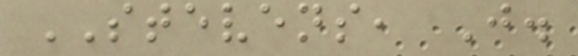STEVENS, J.
